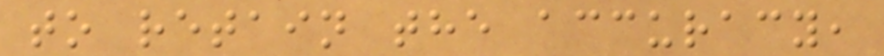to retain the accuracy,
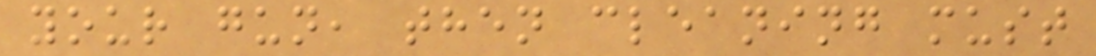your gun, then cleaning must
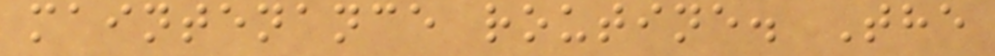maintenance routine. The
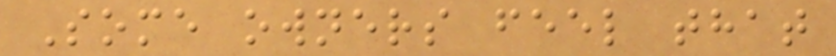Some owners feel that
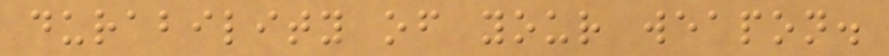durability of your weapon.
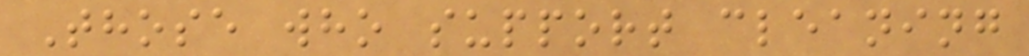Those who support cleaning
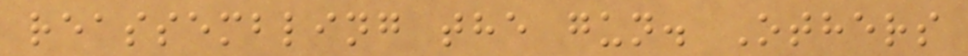reassembling the gun. Others
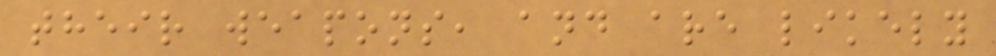their weapons, and are likely
